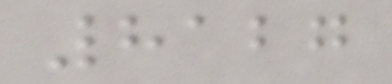8127
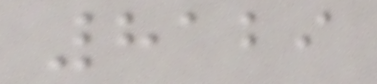8129
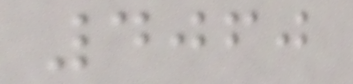4060
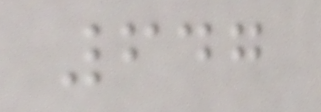647
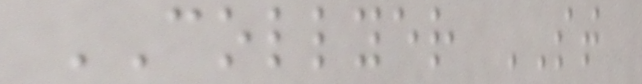COLLYER ST
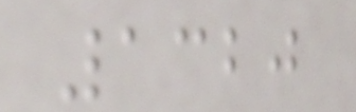1320
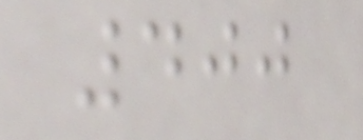400
